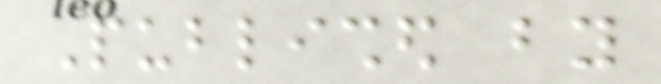Published by
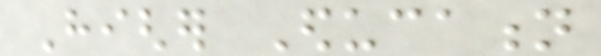Higher Education
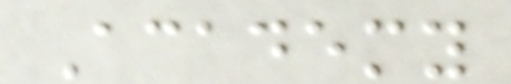Academy
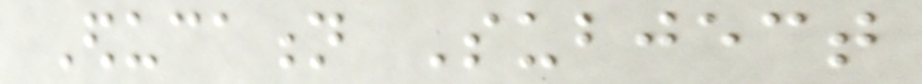Education Subject
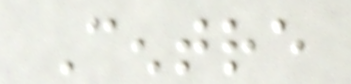Centre
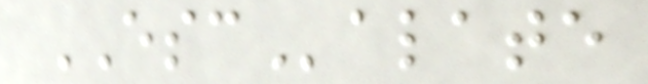ESCalate
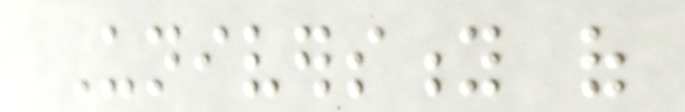University of
